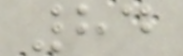84
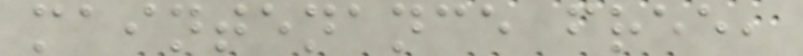maintenance free,
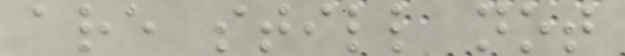are still not
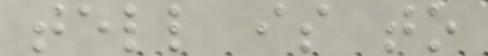tell is to
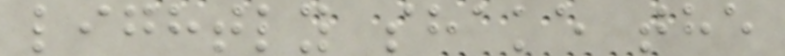lightly shake the
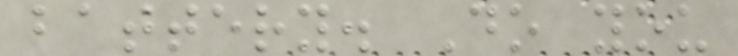battery. Do you
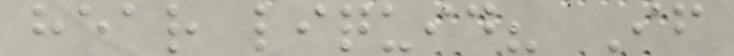hear liquid? If
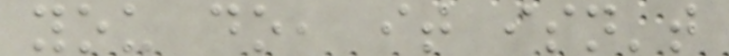you do, it isn't
